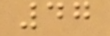47
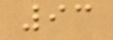93
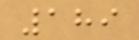189
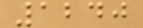1240
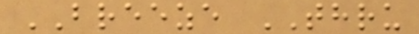BREEZE THRU
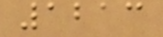1213
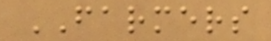FARMERS
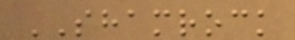SHAMROCK
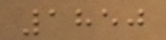1850
